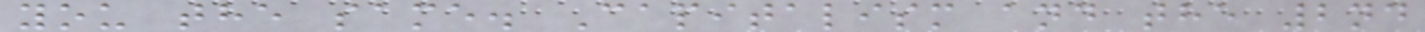you the same. Capitalism and the 2nd
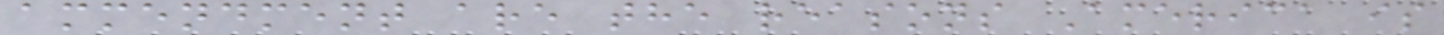ammendment are the reasons America is
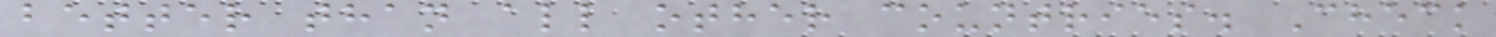better than all other countries. Check
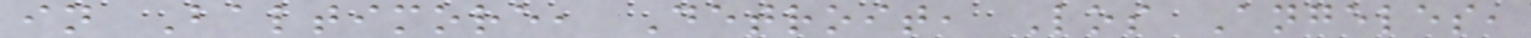in Baltimore, Detroit, Los Angeles,
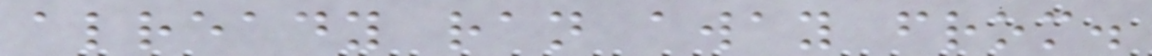already ran away from.
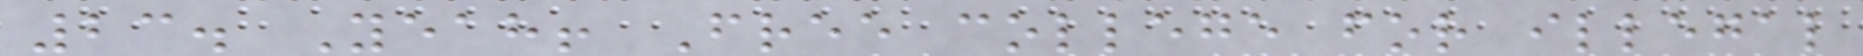23. Yeah! Free college for illegal
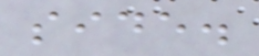side.
